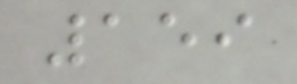159
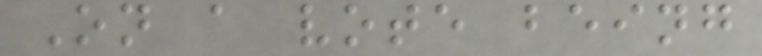On a vote being
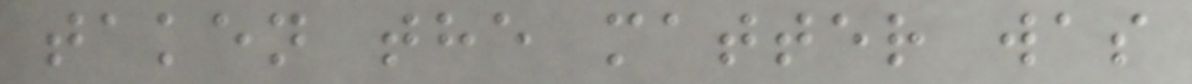taken the matter was
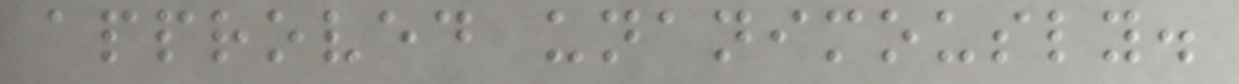approved unanimously.
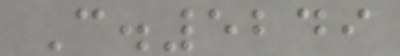C.5249
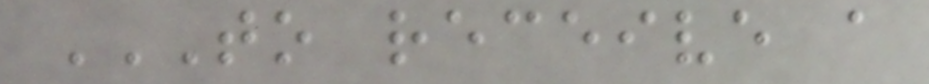TO RECEIVE A
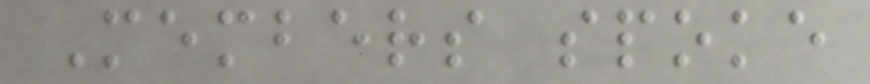Members spoke
